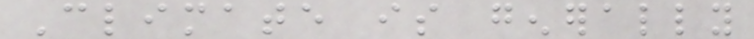Climate is generally
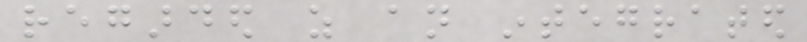regarded as an integrated
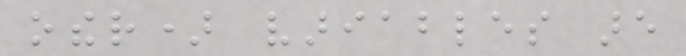other) variables are
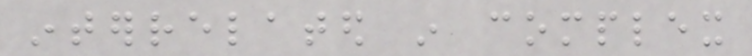interrelated in complex
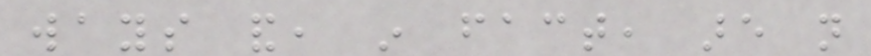ways and, in fact, are not
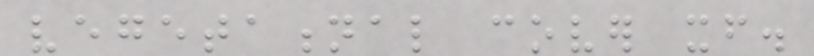vegetational cover itself.
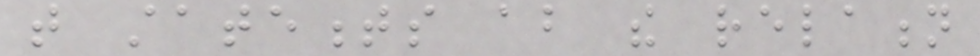that statements about the relation
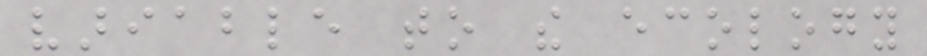variable to the ecology
